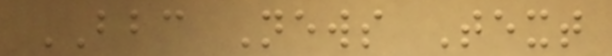BBC News Text
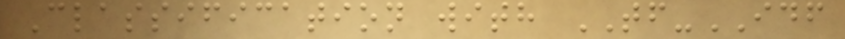Classification with TF-IDF
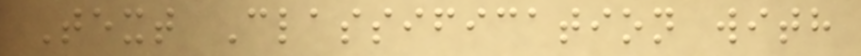Text Classification with
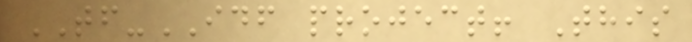TF-IDF project! This
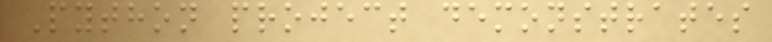Python project demonstrates
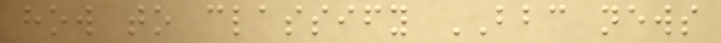how to classify BBC news
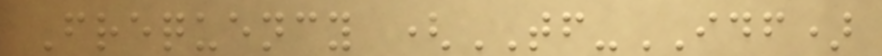Frequency (TF-IDF)
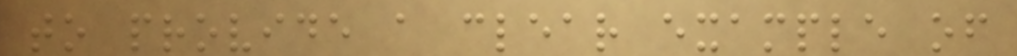to provide a clear example of
